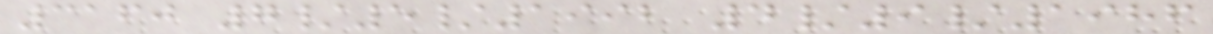3160 7/5/1992 4/9/1986
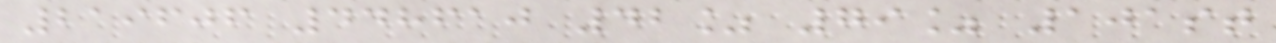219606 448610 42% 79% 101st
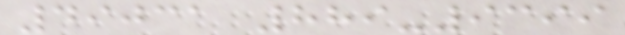49031 889-9399
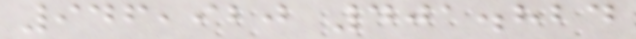946,920 401.824
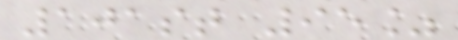101st 95%
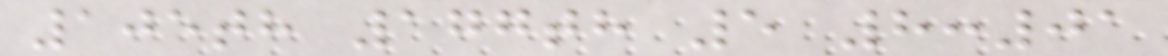105th 177th 5 8:01
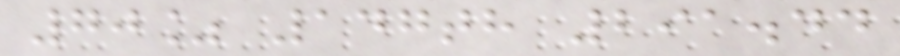70% 147th 291.44
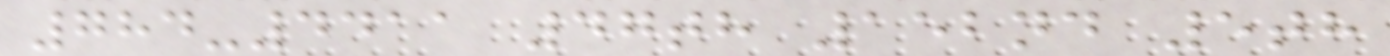784-4411 47th 152nd 5th
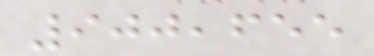900,655
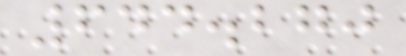644.270
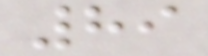89
